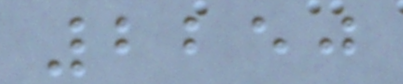2250
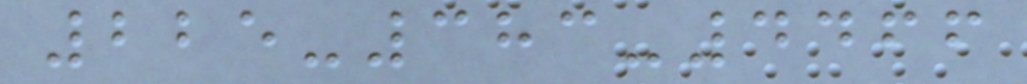225-383-4466
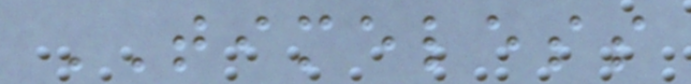TIMELESS
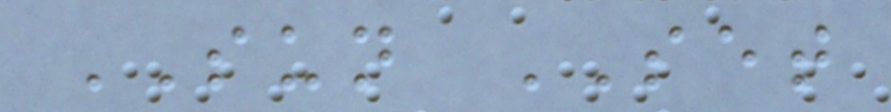SUN SET
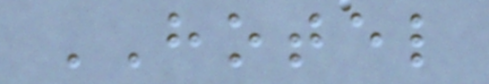HOTEL
